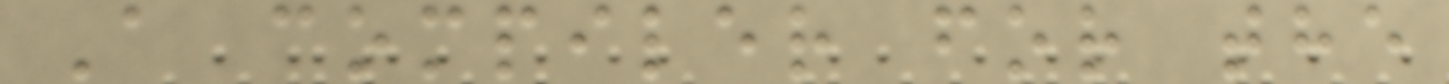A compiler for the
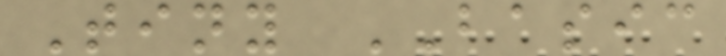Tiny BASIC
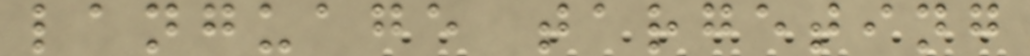language targeting
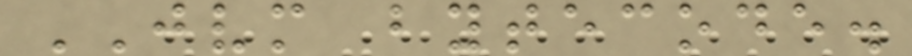JVM bytecode.
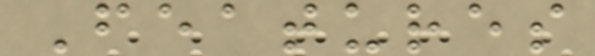Features
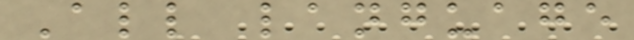All language
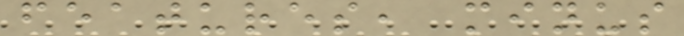features, minus
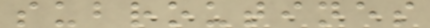subroutines
